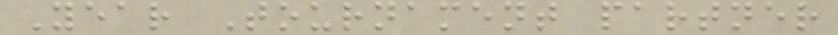Year Tournament partner
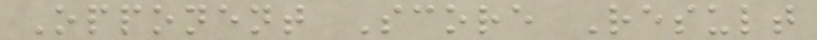Opponent Score Result
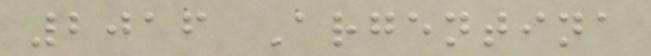2016 Argentina
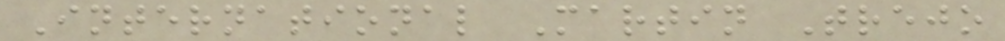International Martin Trejo
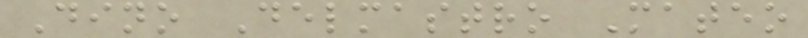Dino Delmastro Mateo
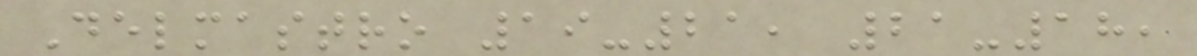Delmastro 19-21, 21-18,
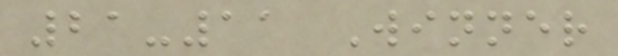21-11 Winner
